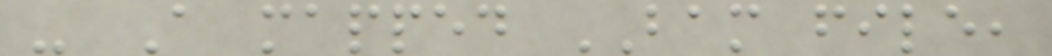- A mapped BAM file,
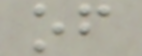of
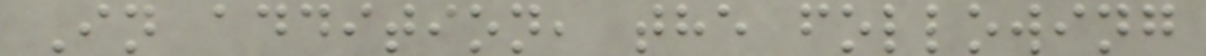In addition, the following
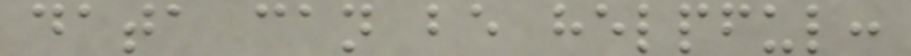data can be helpful:
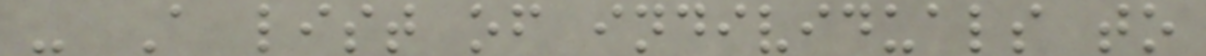- A list of individuals to
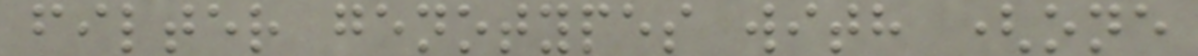filter genotypes with (one
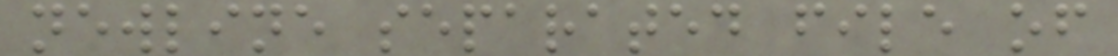newline separated file of
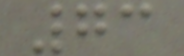73
